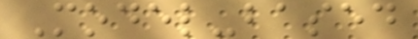Model-based
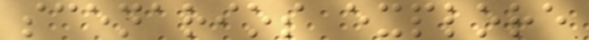scenarios explore
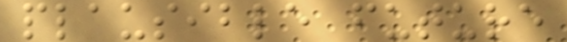plausible future
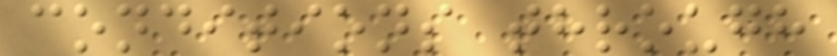conditions through
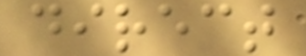direct
